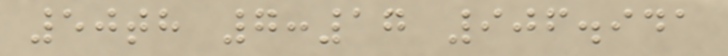50th 7:17 906.941
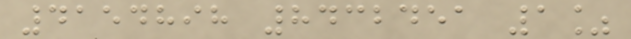4154898 8432451 1%
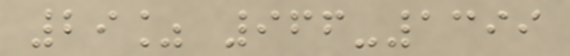29% 966-1399
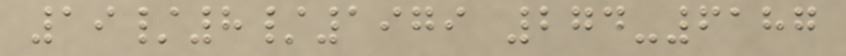19/8/1979 274-6187
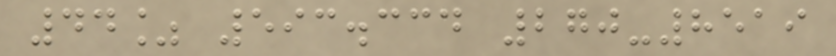44% 593.334 270-8519
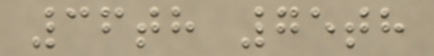36th 75th
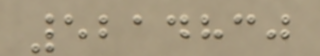5214830
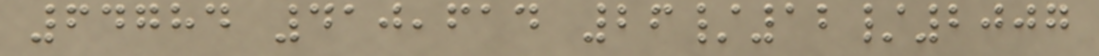64784 410,614 26/12/2007
